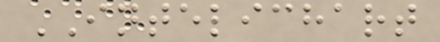INTELICHART
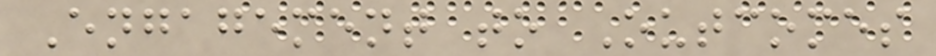Engagement to Outcomes
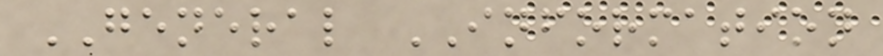GENERAL INFORMATION
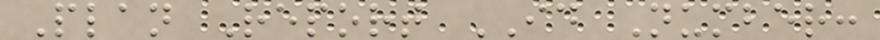Plan Report ID Number:
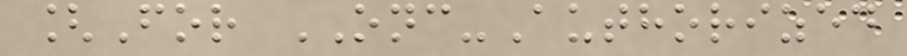[For ONC-Authorized
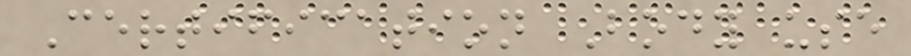Certification Body use
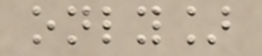only]
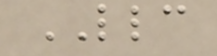LLC
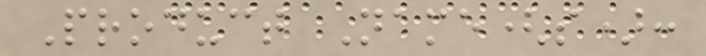Product Name(s):
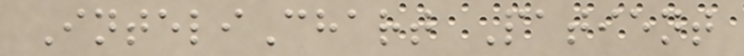InteliChart Patient
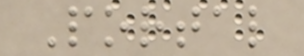Portal
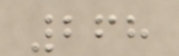268
